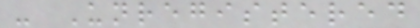- Unregistered
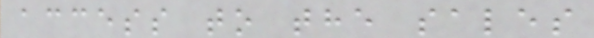access to the sales
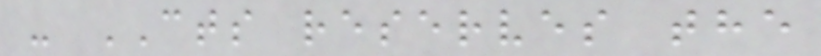- CTS reserves the
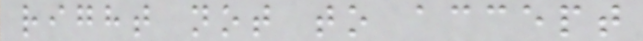right not to accept
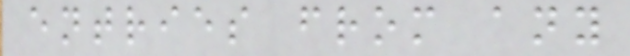entries from any
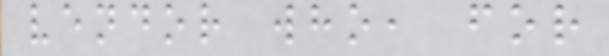vendor who, for
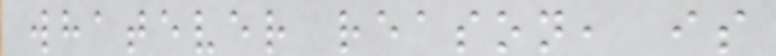whatever reason, is
